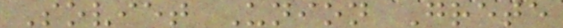Soviet Union Grete
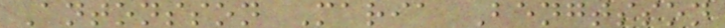Antonsson Maria Bengtsson
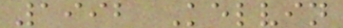1992 Kelvin
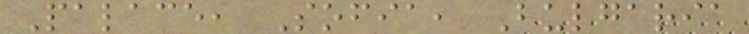Palace, Sofia, Bulgaria
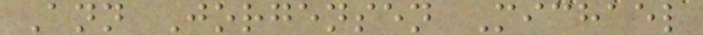Ann Jorgensen Michael
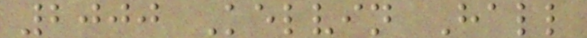2000 Kelvin Hall
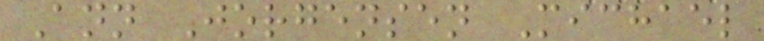Ann Jorgensen Michael
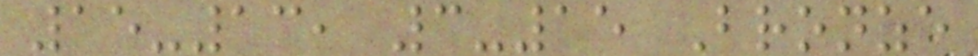15-13, 3-15 Bronze
